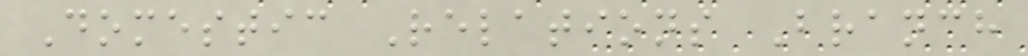Domestic Relations Branch
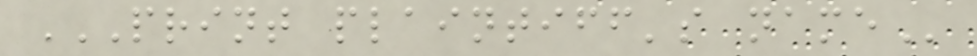PRINT PLAINTIFF'S NAME
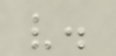v.
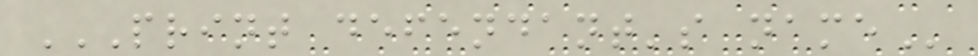PRINT DEFENDANT'S NAME
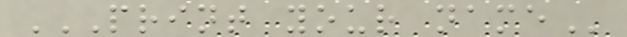PRINT YOUR NAME
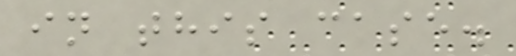in this case.
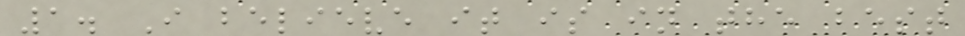1. I believe it is in the best
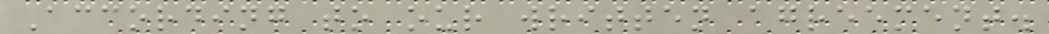According to our written agreement.
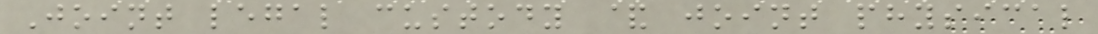Joint legal custody & joint physical
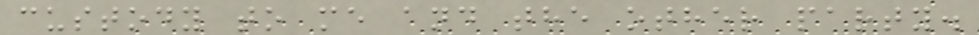custody to me and the other party.
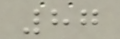87
